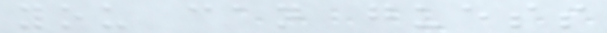you can guess
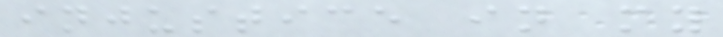injustice in my
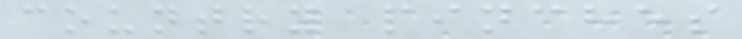country pinches
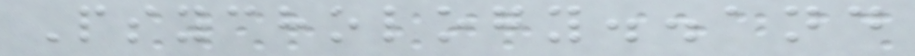Psychology..and
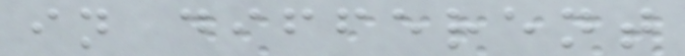in different
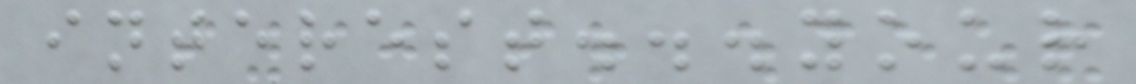interest...your
